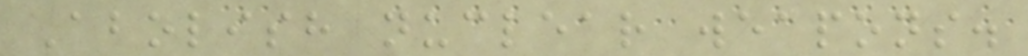Abolish nuclear weapons.
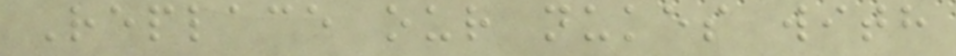Replace our nukes with
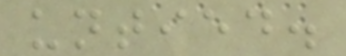untied.
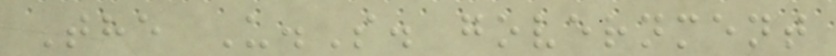The U.S. government
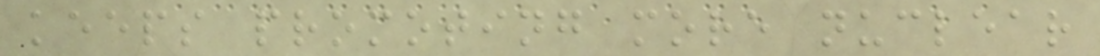keeps promoting more nuclear
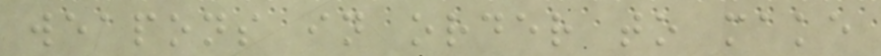weapons in order to make
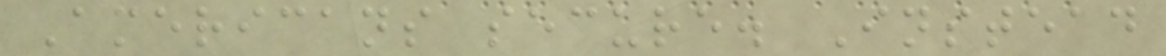Americans secure. Instead
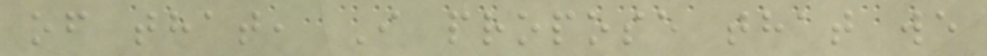of that, I propose that we
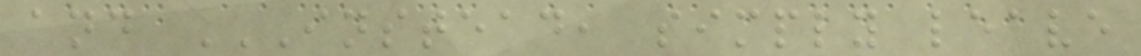and INSTEAD, SIMPLY LEAVE
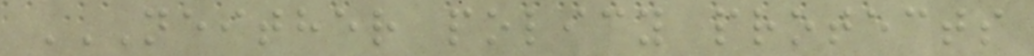NEITHER POLICY PROTECTS
